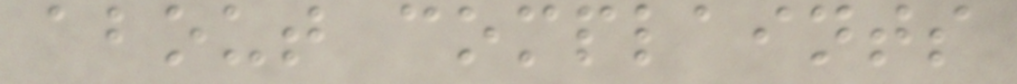about complaints
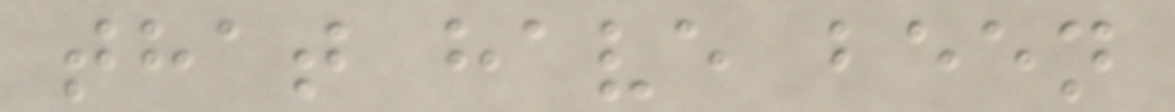that have been
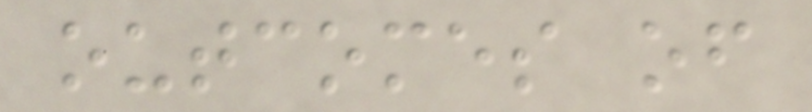outcomes of
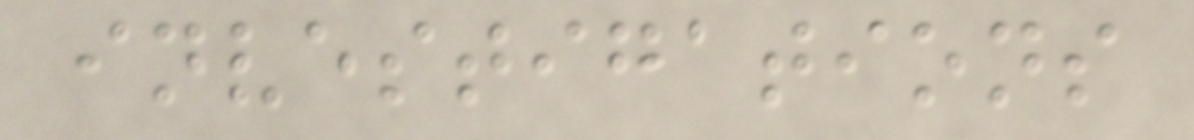investigations
